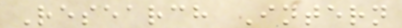Research Intern
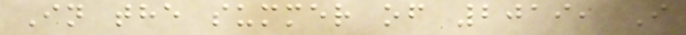In the summer of 2019, I
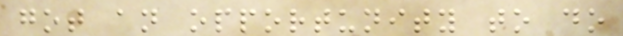got an opportunity to do
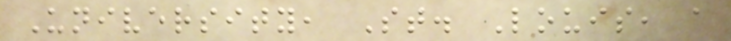University, St. Louis, a
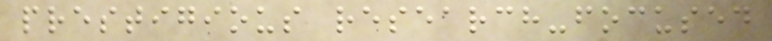prestigious research-focused
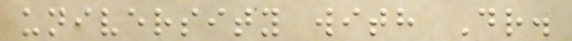university with Dr.
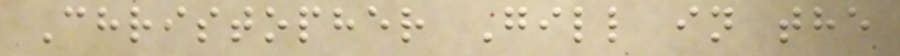Christopher Gill in the
